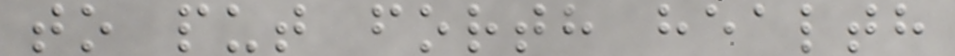to put forth health
